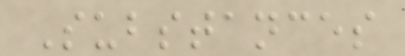Substances
